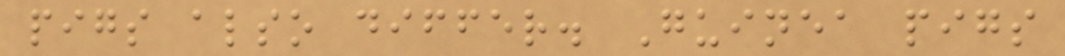pigs also differ. Guinea pigs
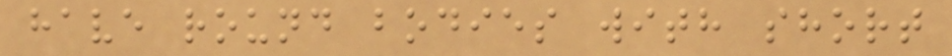have round bodies with short
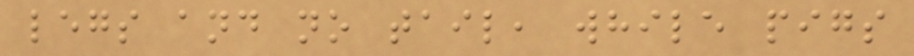legs and no tail, while pigs
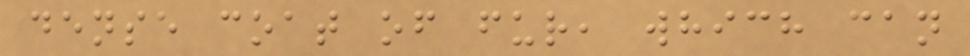dense coat of fur, which can
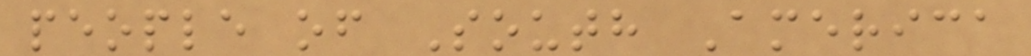people of South America
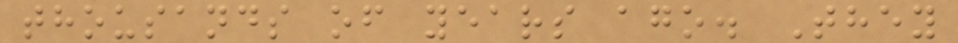thousands of years ago. They
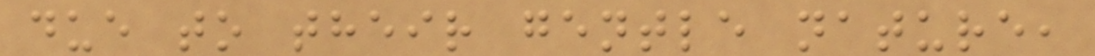due to their gentle nature,
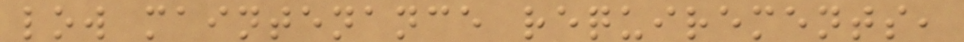low maintenance requirements,
